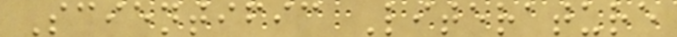Scientific Literature
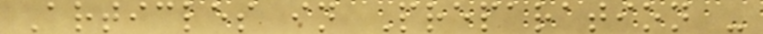Articles in Preparation -
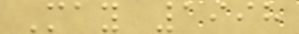May 1998
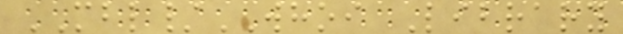MBL/WHOI Library
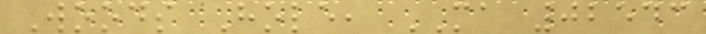Woods Hole, MA 02543
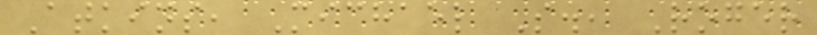Atkins, Michael S., Roger
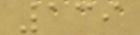139
